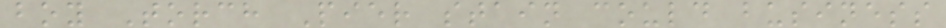boy Torch Pier stain could business
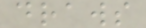draws
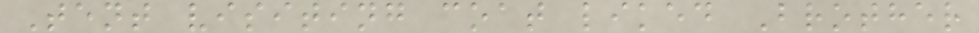Tent visiting coat liked Brother
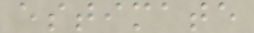estimate
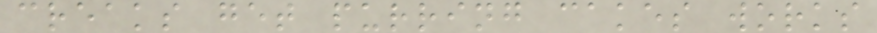creaks get purring cakes works
